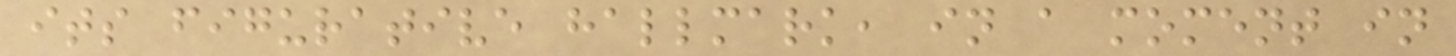its figurative hallmark, in a moment in
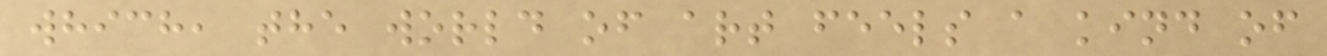which, the world of art feels a kind of
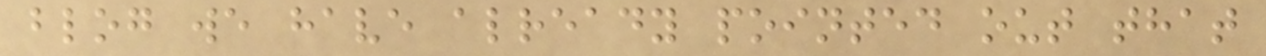blog we have already pointed out that
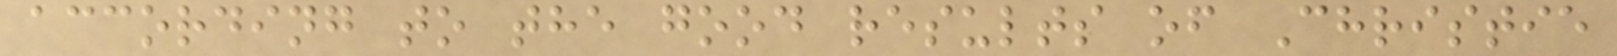according to the good results of Christie
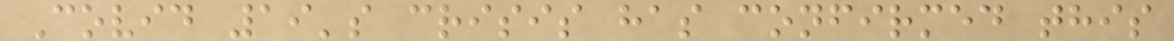Covid 19's crisis has confirmed this
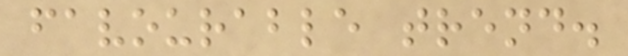favourable trend.
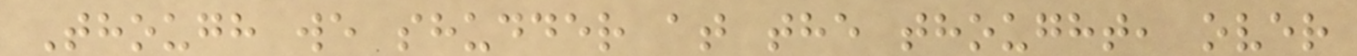Though we shudder at the thought, over
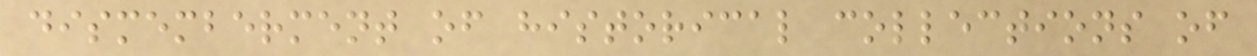dismemberment of historical collections of
